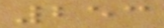253
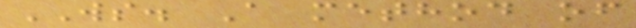WS. A method of
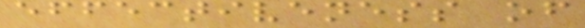effectiveness of
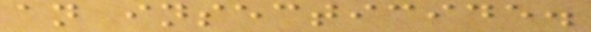an insecticide.
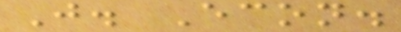J. Econ.
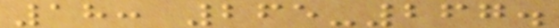18: 265-267.
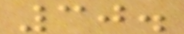30.
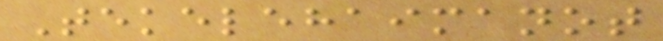Tekelehaimanot
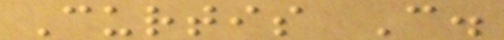Curtis C.
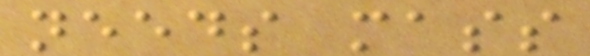needs mass
